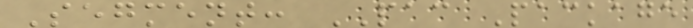Segment: PAC Package
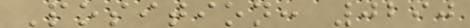Position: 0290
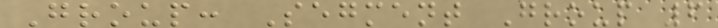Group: Segment Group 6
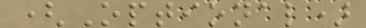(Optional)
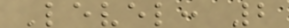Level: 2
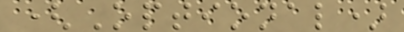(Optional)
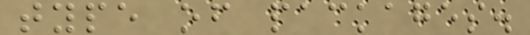type of packages.
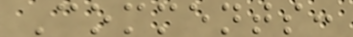Comments:
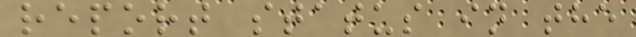report status in the
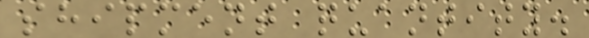shipment quantity.
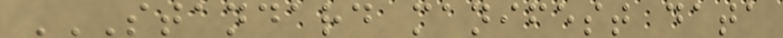STANDARD MANIFEST DATA
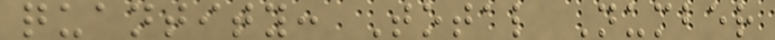quantity: Total Number
